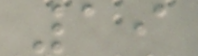19
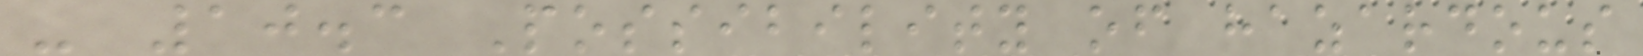- 10.3 Possibility of hazardous
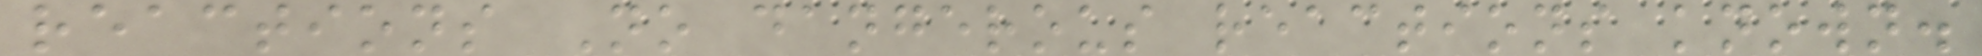reactions No dangerous reactions known.
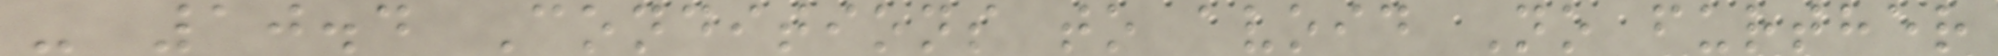- 10.4 Conditions to avoid No further
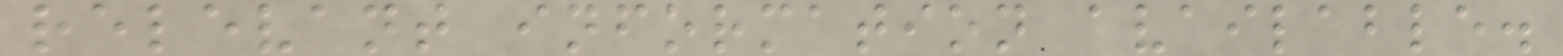relevant information available.
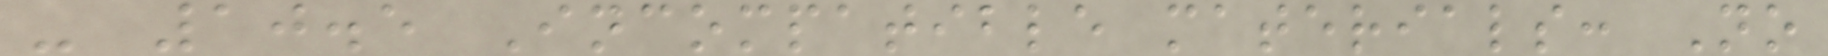- 10.5 Incompatible materials: No
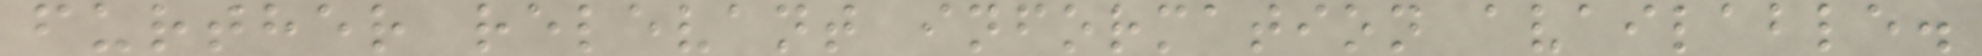further relevant information available.
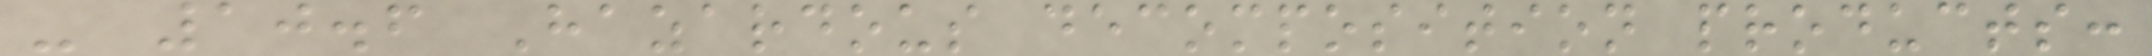- 10.6 Hazardous decomposition products:
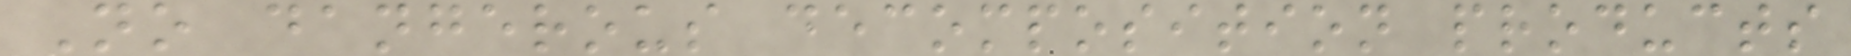No dangerous decomposition products
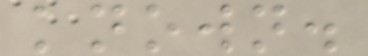known.
